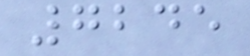7245
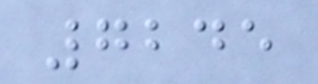7245
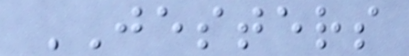JESTERS
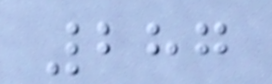287
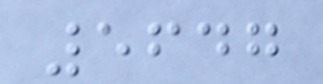5647
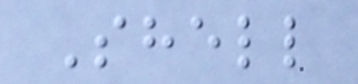Shell
